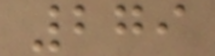279
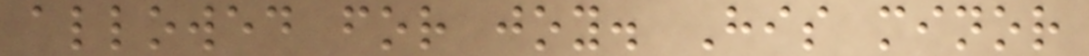allowed for joy. His minor
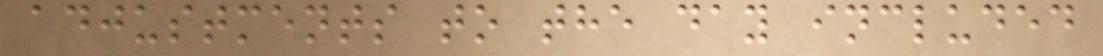adjustments to the day included
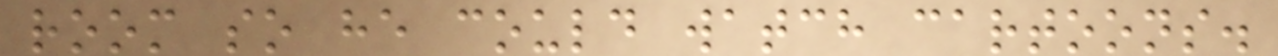room so he could watch cartoons.
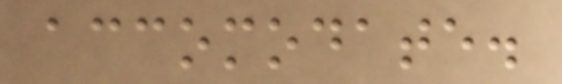accomodate.
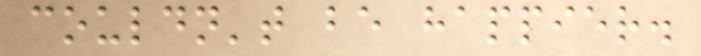couldn't be happier.
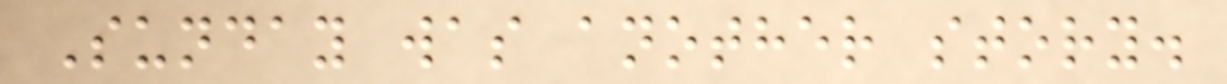Sunday was another story.
